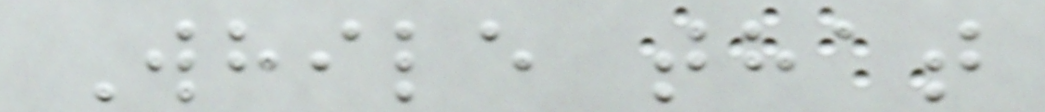While that
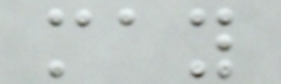may
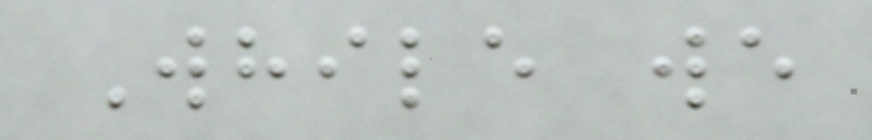While we
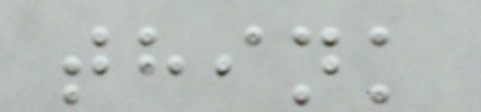think
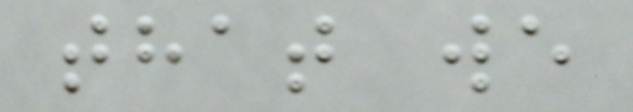that we
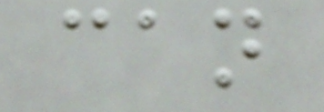can
